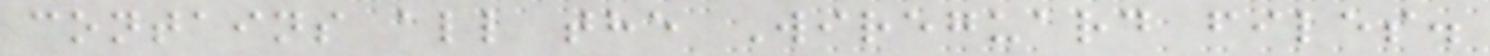contains all the Wireguard files.
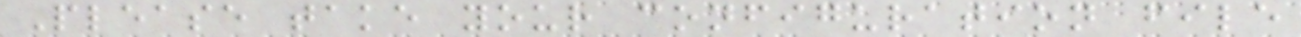Please take your configuration file
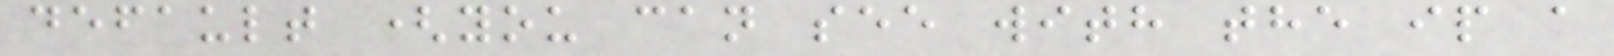default (you can see with the ip a
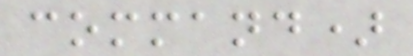command)
